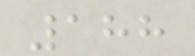188
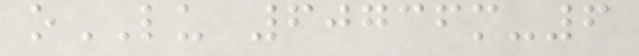oLU 60736m-6
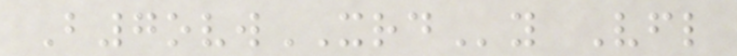B7ovwXRDy Vfl
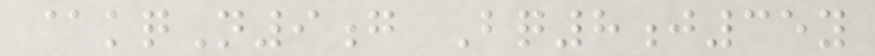@kqN9g Bq8j35y
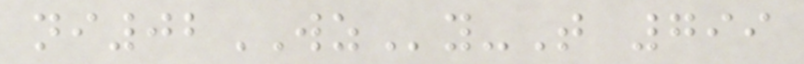ni02WZy-T 799
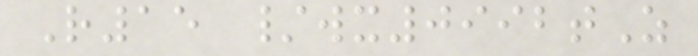R15 /wx0992tZ
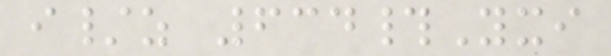i/z 634#Yxi
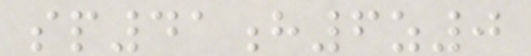sp41h6z0
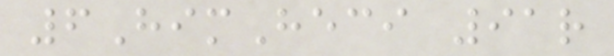6HimHeci 91r
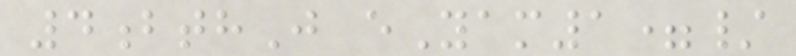4bthJ eYam1=/
